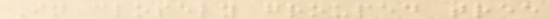In closely grouped tree
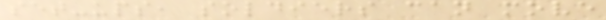set-ups, soldiers can move
